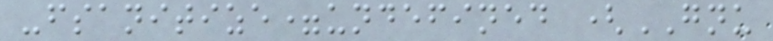-fsanitize=undefined (GNU
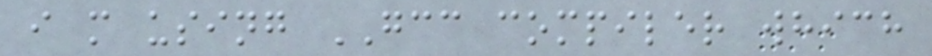i m using GCC compiler which
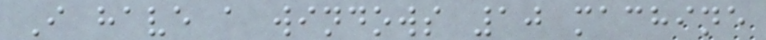I have a windows 10 machine
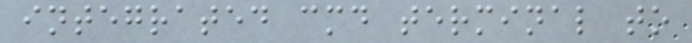integrated cmd terminal to
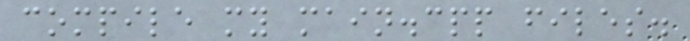compile my main.cpp files.
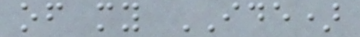of my IDE)
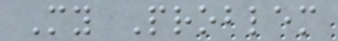My Problem
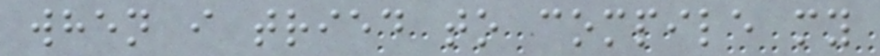when i tried to compile my
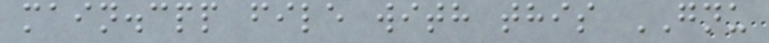main.cpp file with this GNU
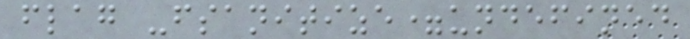flag -fsanitize=undefined
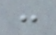:
